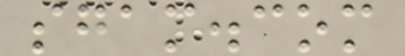sgam.com
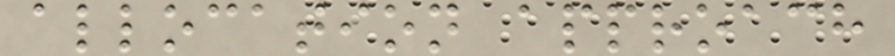allocation approach
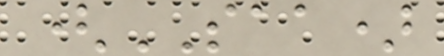(SAA)
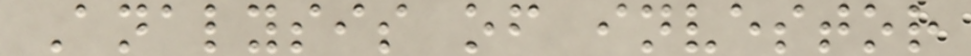Analysis of investor
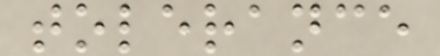tolerance
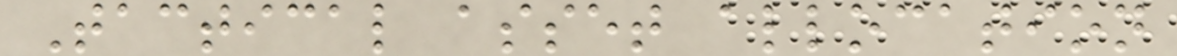Tactical asset allocation
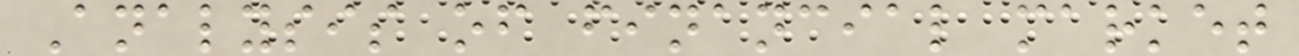Analysis of financial market
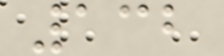132
